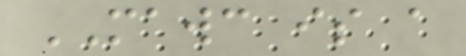MAWC is a
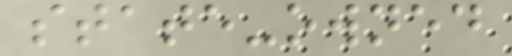state-owned
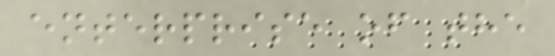enterprise of the
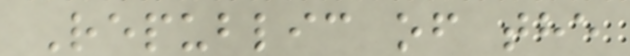Republic of the
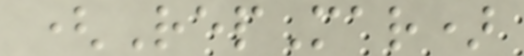(RepMar)
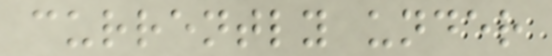currently under
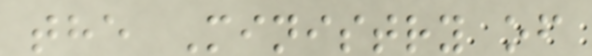the Ministry of
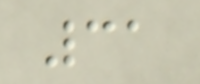31
